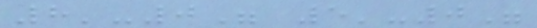8'-0" 5'-0"
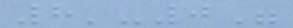8'-0"
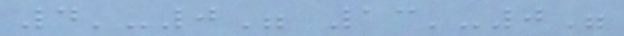4'-0" 13'-0"
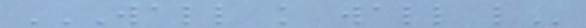WALL K WALL L
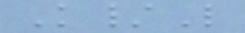K/L
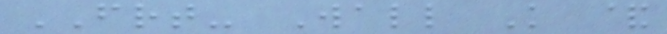FRT- Wall K &
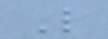L
